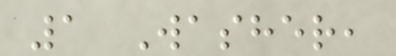1 Washer,
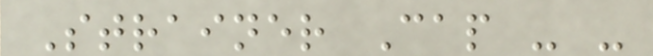Strainer Cap - -
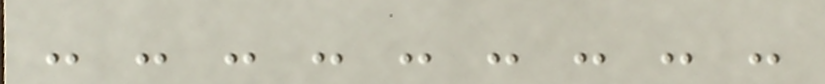- - - - - - - - -
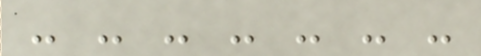- - - - - - -
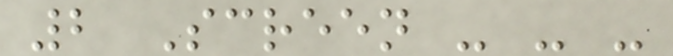2 Screen - - -
